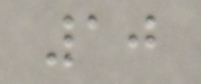10
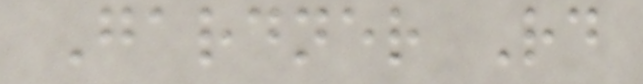Gardner Rd
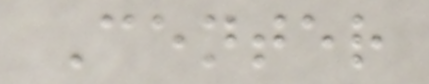Center
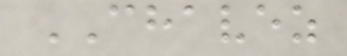CHAVEZ
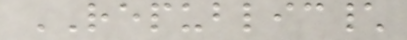REPUBLIC\
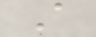A
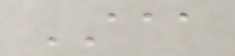AAA
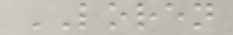LOREN
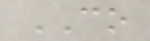CO
